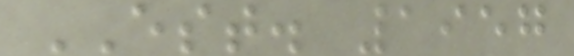EST. 1957
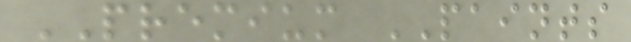PREMIUM PAINTS
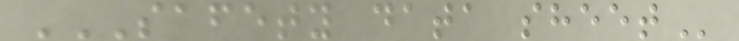SAFETY DATA SHEET
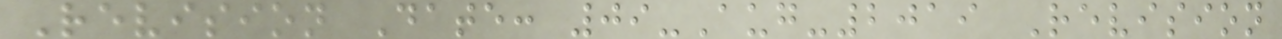Revision Date: 09-Aug-2019 Revision
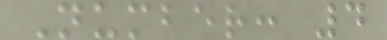Number: 4
